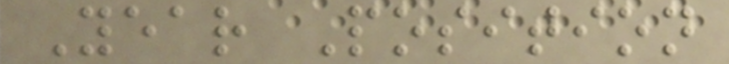Year Position
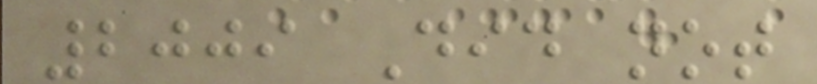2009 Did not
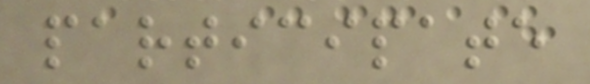participate
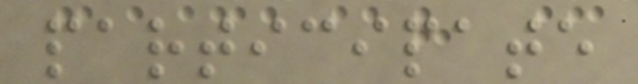participate
